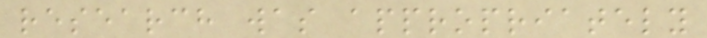research was appropriately
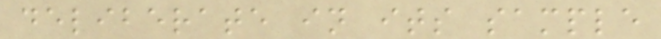deliberate in its sample
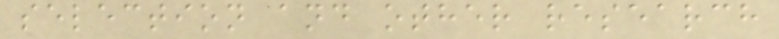selection and other research
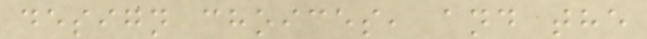design choices, and the
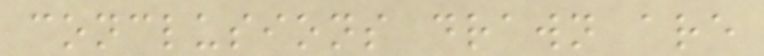conclusions drawn are
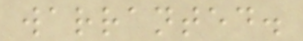warranted.
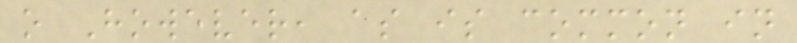o However, as is common in
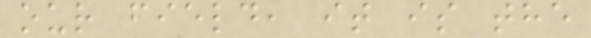our field, it is the
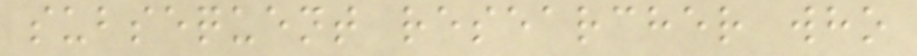subsequent researcher who
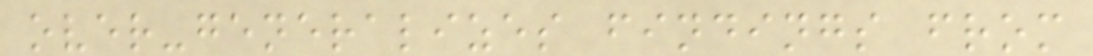over-generalizes findings from
